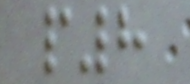p8
